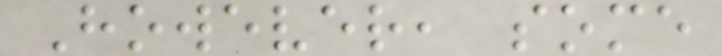However, some
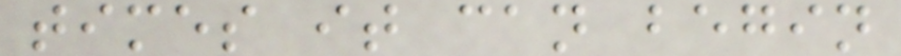times it can begin
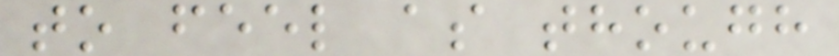to feel as though
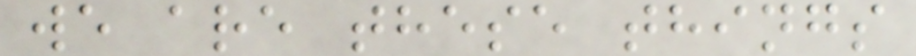we are these things
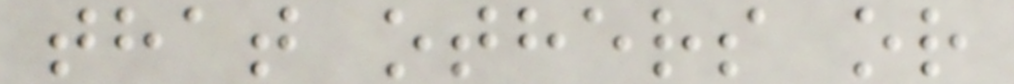that others or
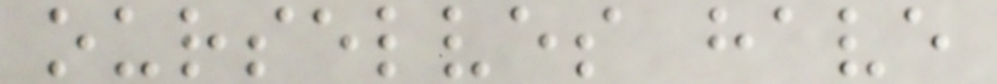ourselves have
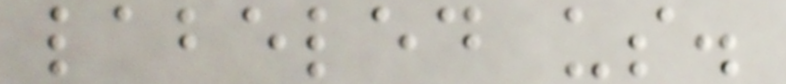labeled us.
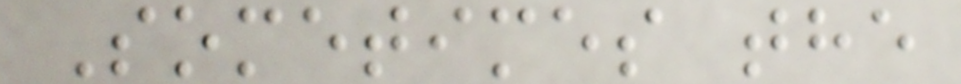Sometimes the
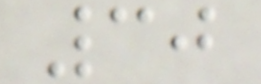30
